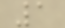1
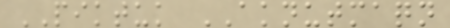PIKTUK AKNUTMAQN
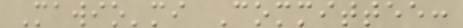Mawio'mi Committee:
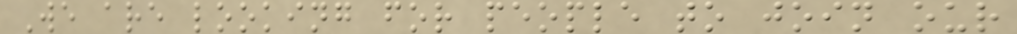We are looking for people to join our
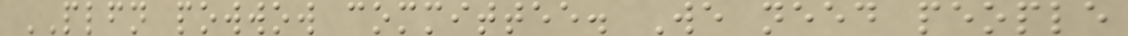PLFN powwow committee. We need people
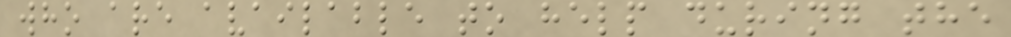who are available to help during the
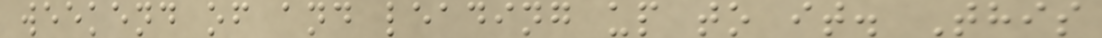weekend of and leading up to it. This
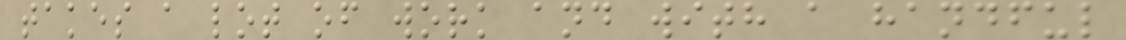takes a lot of work and with a handful
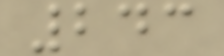243
